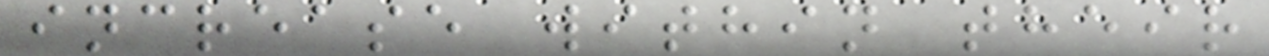increase within their
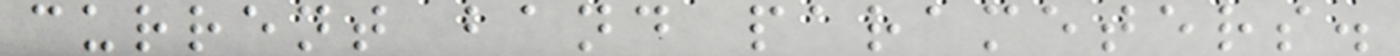current band parameters.
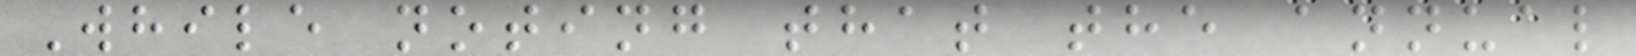While noting that the annual
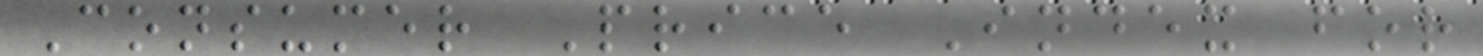Consumer Price Index for
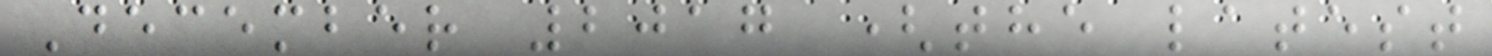December 2017 (the latest
